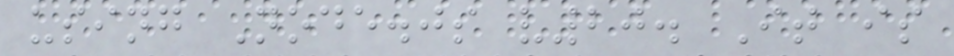using Node.js v20. It is
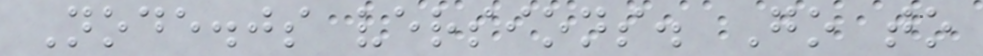Node.js versions. Go to
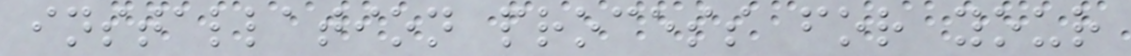installation process for your
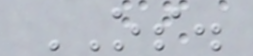OS.
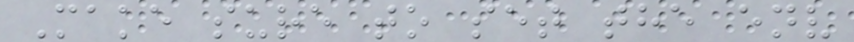Make sure to set the env
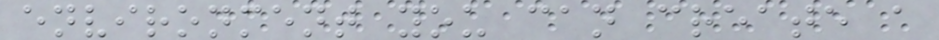environment you can create a
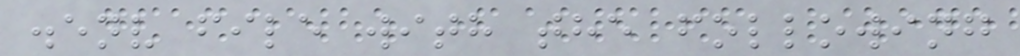.env file with the following
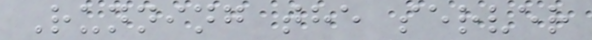Running the server
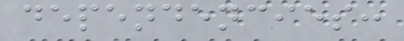dependencies:
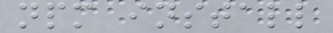npm install
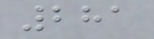281
